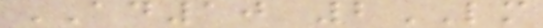AD10 2LM
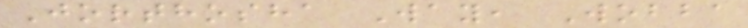Jorthosha Way, Wobba
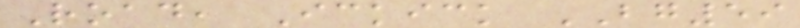Road, Ickick BG59
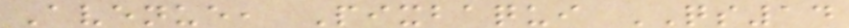Avenue, Pixbaqui QS14
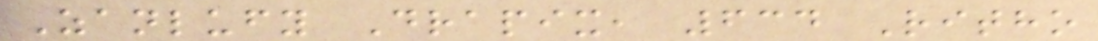Zanlufy Drapix, 634 Ritho
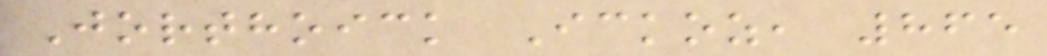Jorthoick Ickoz, 865
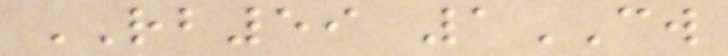RB59 1CW
